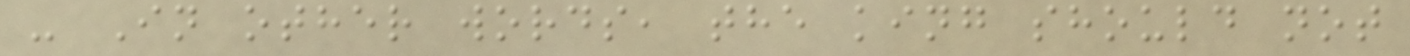- In other words, the king should not
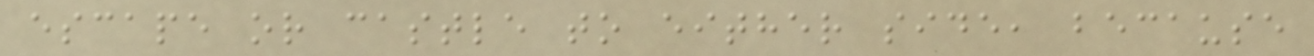escape or castle to either side, because
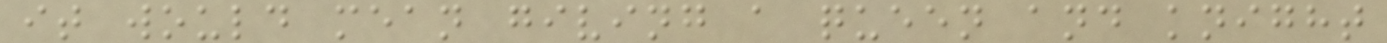it would mean giving a queen and knight
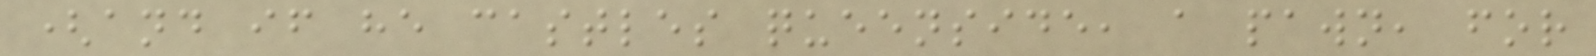(and if he castles queenside, a pawn, for
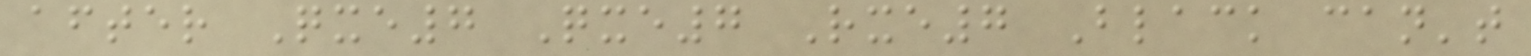after Qxe7 Qxe7 Rxe7 Black can't
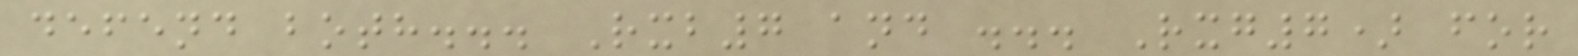defend both... Rxb7 and ... Rxg7) for
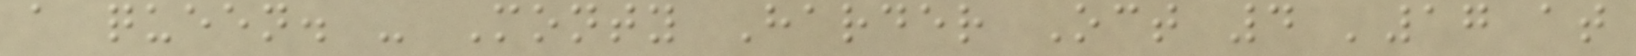a queen. - Monty Harder Oct 4 '17 at
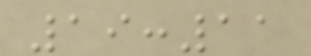19:11
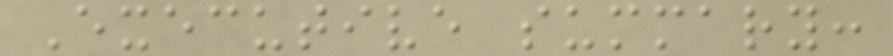Executive summary:
